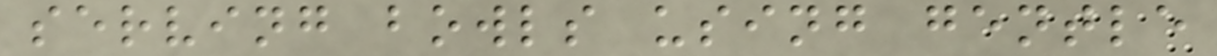serving bowls using gentle
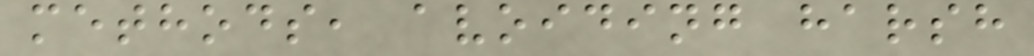methods, avoiding harsh
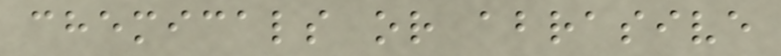chemicals or abrasive
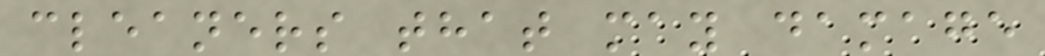cleaners that may damage
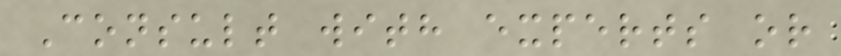Consult with experts or
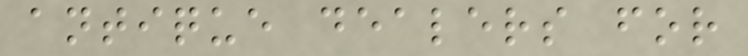antique dealers for
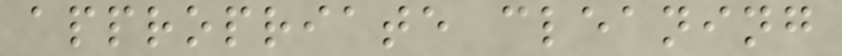appropriate cleaning
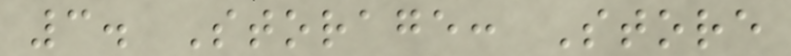3. Storage: Store
